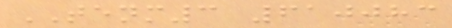TENM3 610083
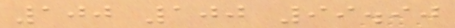100 100 99.90
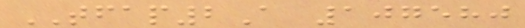TFAP2A 107580
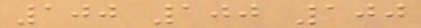100 100 100
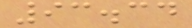93.34
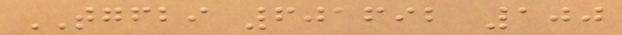TGFBI 601692 100
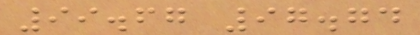99.67 97.74
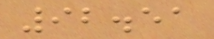92.51
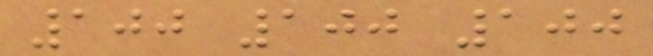100 100 100
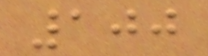100
